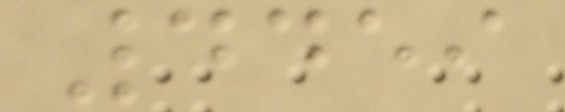4459
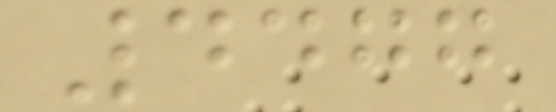4477
